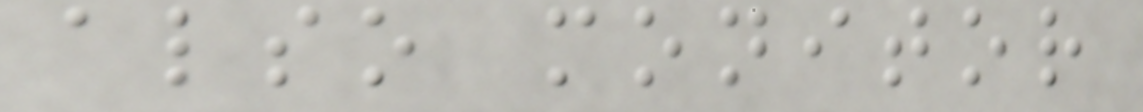also monitor
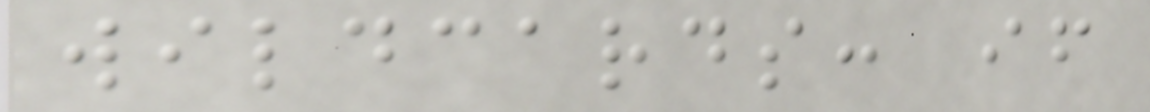wildcards: if
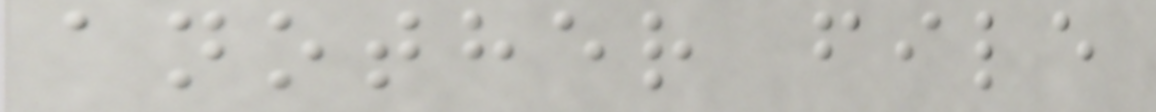another file
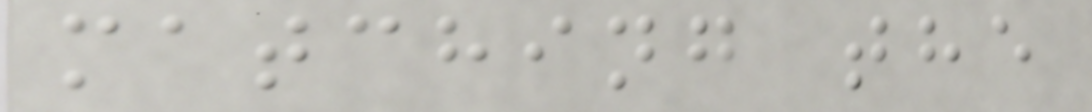matching the
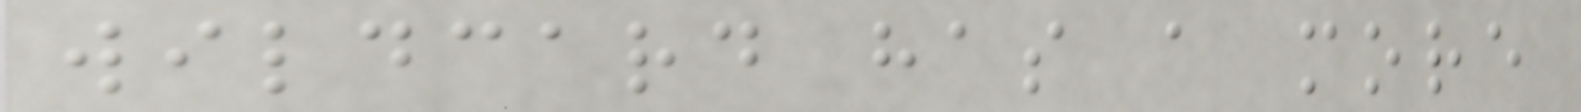wildcard has a more
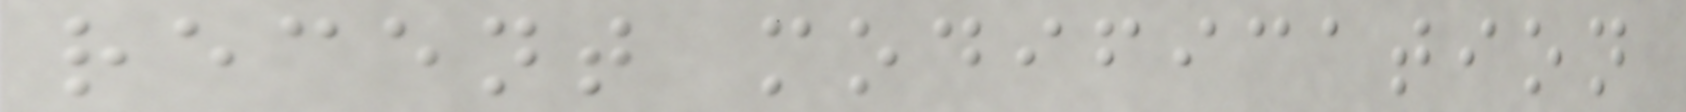recent modification
